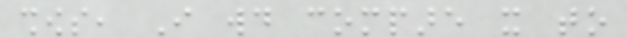shows, I would compare it to
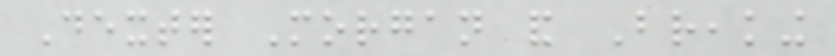Dexter Morgan and Breaking
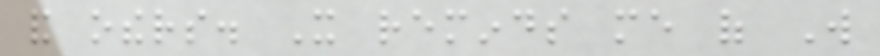and others. It reminds me of Will
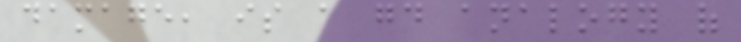damage, is a good analogy of
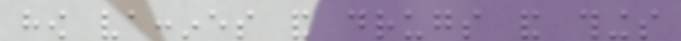how vaccines and drugs and things
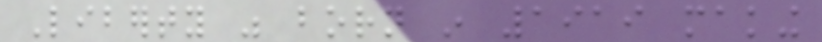Liberty was born in 1919 making
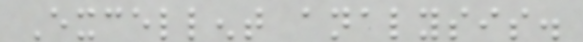Excellent analysis.
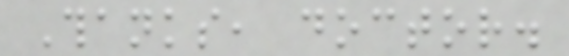Thanks, doctor.
